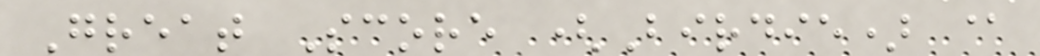Great Score (Birdie) @
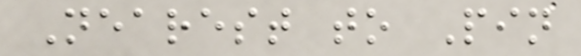Nearest to Pin
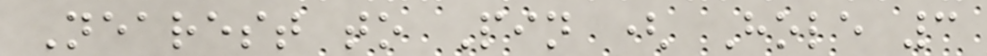Nearest to Pin ( Hole 3
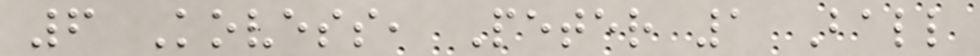6 Kovess, Peter 1 Ball
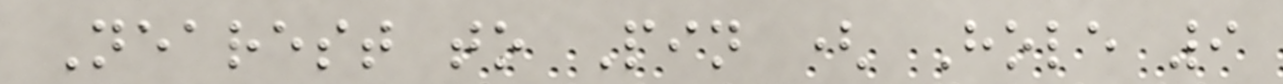Nearest to Pin ( Hole 9
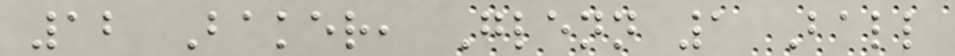12 Baker, Glenn 1 Ball
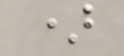)
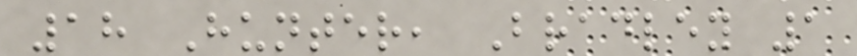18 Hunter, Bradley 1
